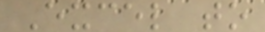Excel to
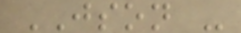JSON -
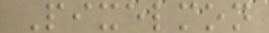Pixelmon
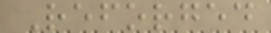Reforged
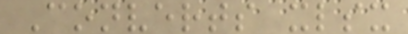Converts xlsx
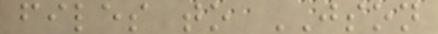files to JSON
